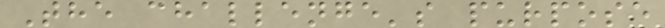The challenge's purpose
